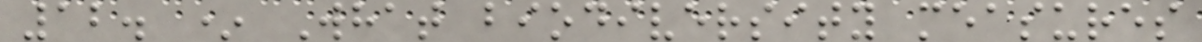12. * What biodiversity measures
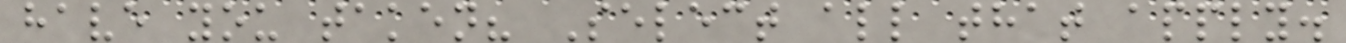have you taken? Select all that apply.
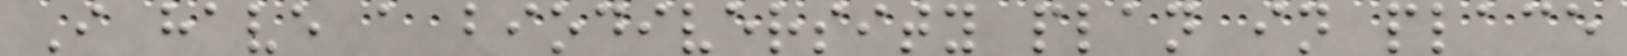I have a biodiversity plan in place
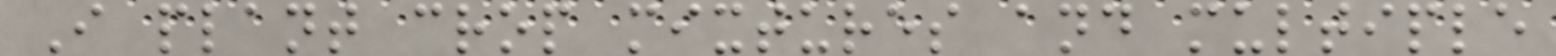I plant crop mixtures and multiple
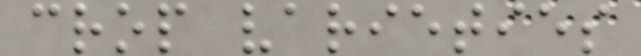crop varieties
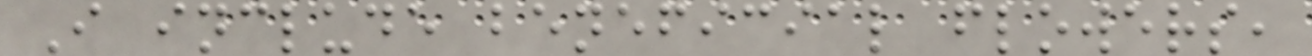I include beneficial flowers,
